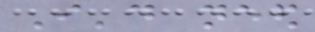I'd need
